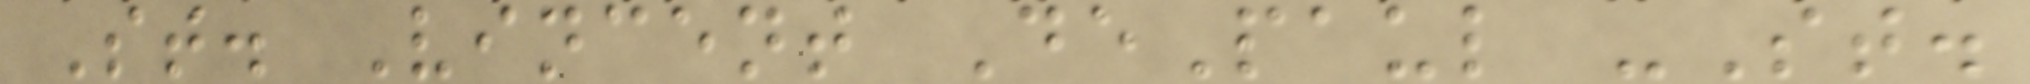St. Vincent DePaul -St.
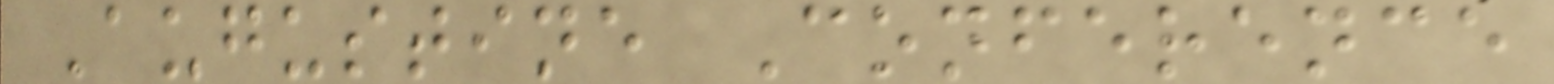Augustine Conference
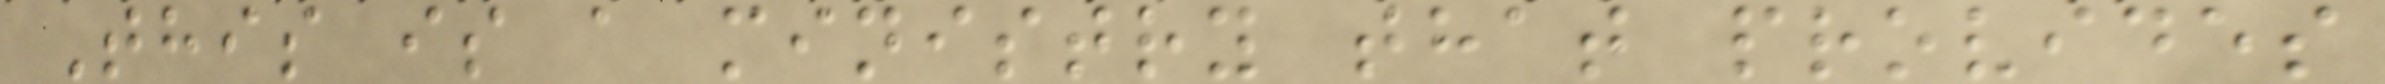This is a ministry that provides
